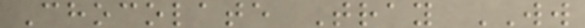Chocolate Tray WW
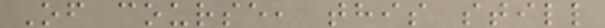Of course, this still
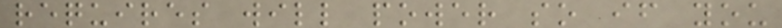requires will power so if you
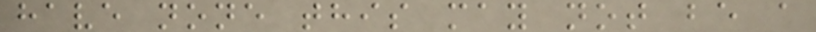have none this may not be a
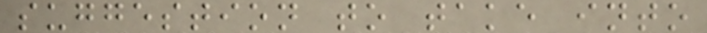suggestion to take into
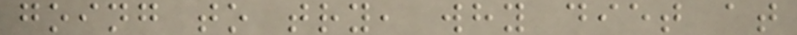going to try, why diet at
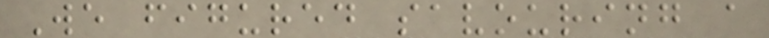We figured savouring a
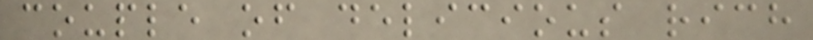couple of delicious rich
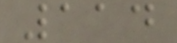114
